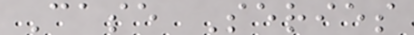Case Series
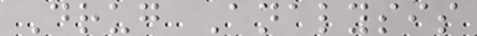Drug Analysis
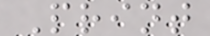Print
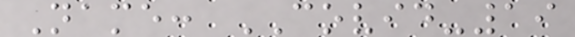Name: COVID-19
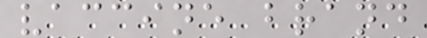vaccine brand
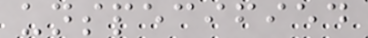unspecified
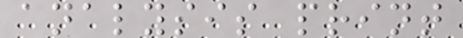analysis print
